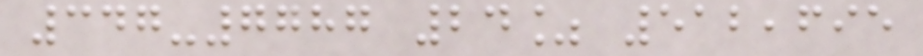347-7787 24% 512,695
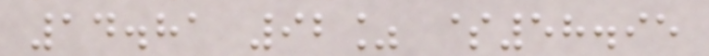14.81 92% $58.95
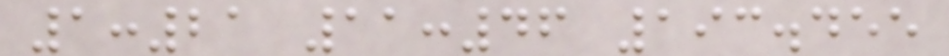1:21 11:46 193.455
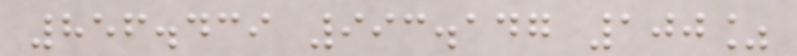856.439 993.147 100%
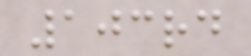103rd
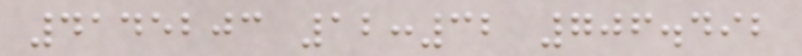4145203 12:32 706.492
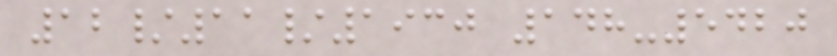12/11/1930 148-5420
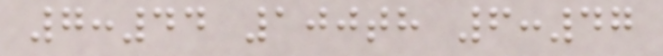7:44 100th 6:47
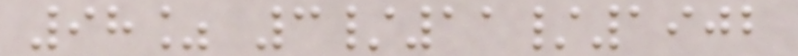98% 3/11/1902
